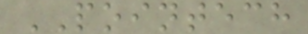POINTECH
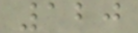120
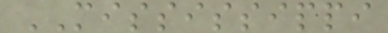MISSISSIPPI
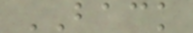BACK
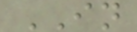IN
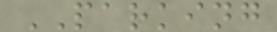PARKING
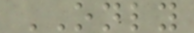ONLY
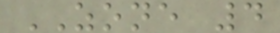ZONE 4
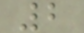2
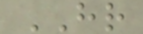HR
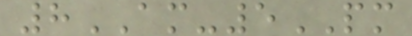8AM-5PM
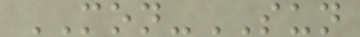MON-SUN
